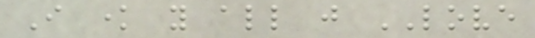I know you all just LOVE
